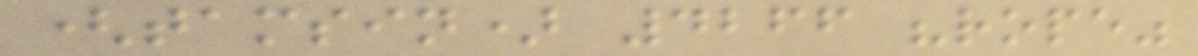(tamsin) 4266 "rope"
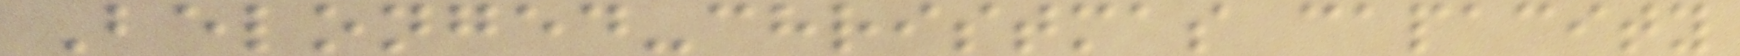Belonged-christmas capacity
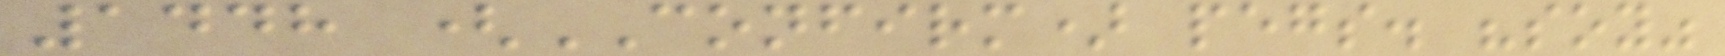1448 (CONFIRM) pegs. "soy"
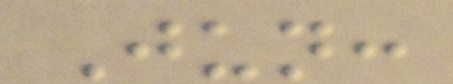Jun:
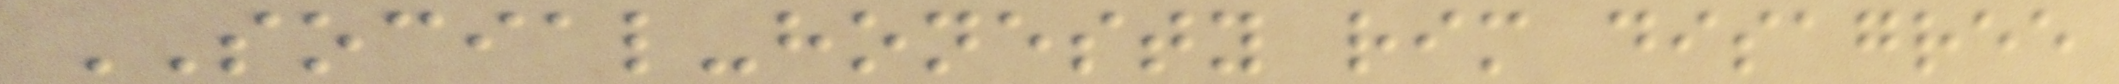SOCIAL-honesty rim disagree
